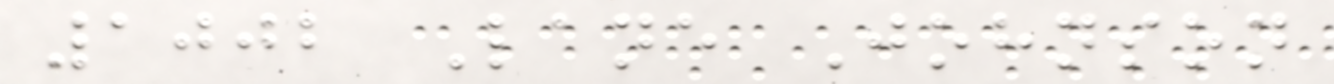1002 Lane Johnson
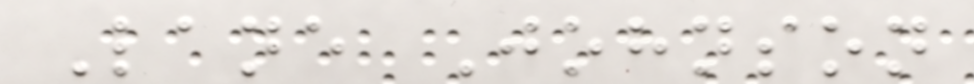Lane Johnson
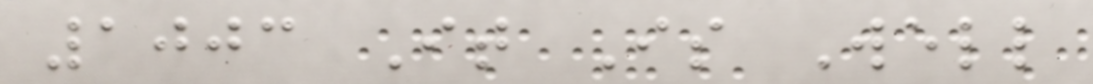1003 It Is Well
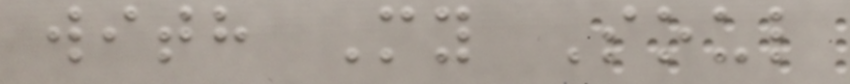with My Soul
